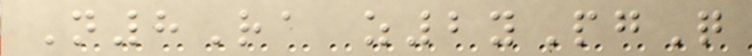N8Ra z2yPgQ
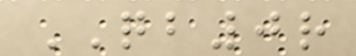QB0r
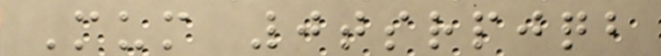Mum 0tsrpjqb
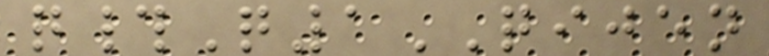q#Q1QIJEN
